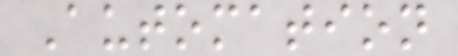Automation
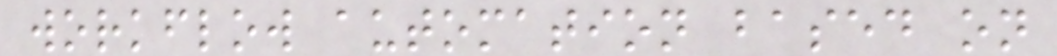workflow automation based on
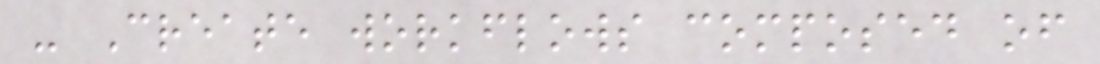- Create workflows composed of
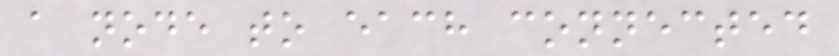a node to each connected
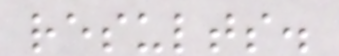results.
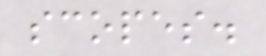scopes.
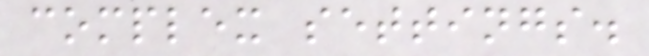complex settings.
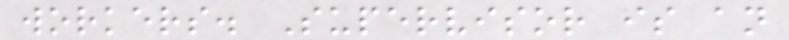workers. Supervisor is an
